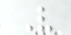V
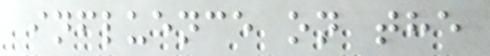influence on the
